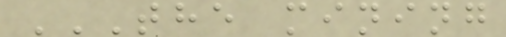THE MINING
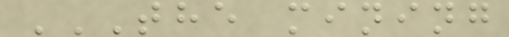THE MINING
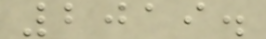2019.
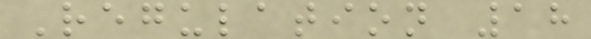Regulation 18
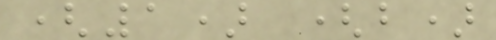(1) (b)
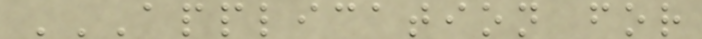APPLICATION FOR
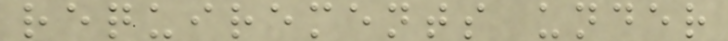requirements under
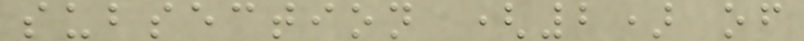subsection (2) of
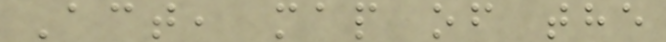Act, map of the
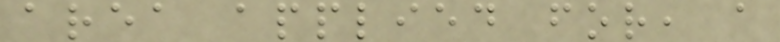area applied for, a
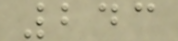243
